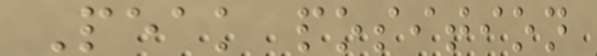Peak position
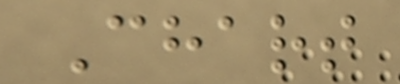Chart
